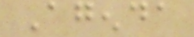Agenda
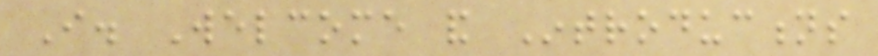I. Welcome and Introductions
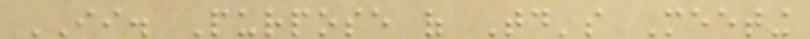II. Purpose of Today's Meeting
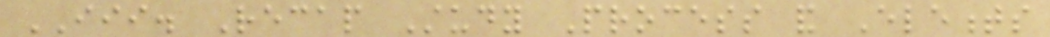III. Recap Study Process and Elements
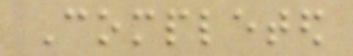Completed
